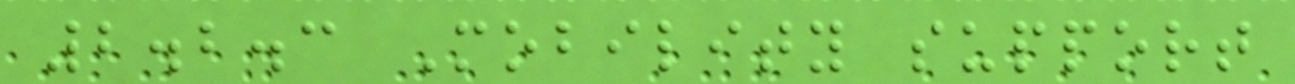2.2.3 Mobility support
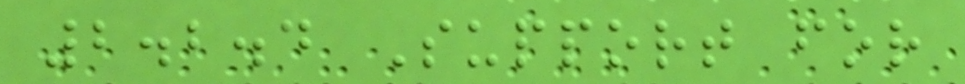2.2.4 Support for
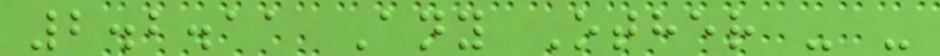2.2.11 Any Other - -
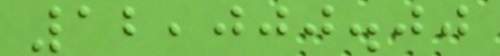12,000.00
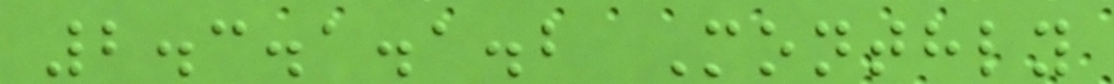2.3.1.1.2 Monthly
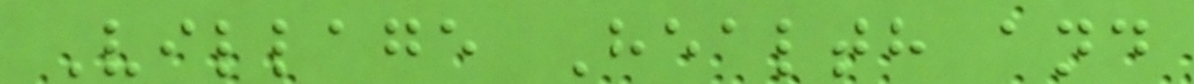Village Health and
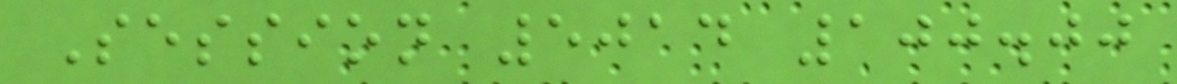Session 5014 100.00
